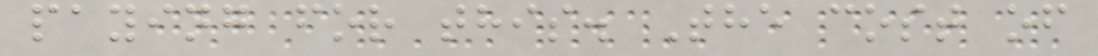paying for this. The cost of
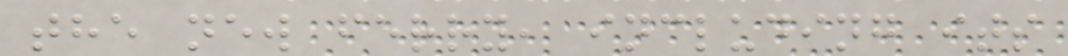the new ferry, including its
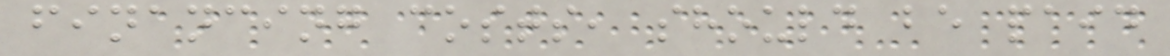financing costs, should be paid
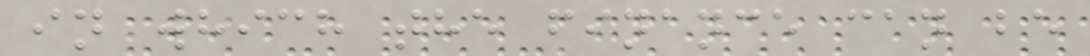in which the finance can be
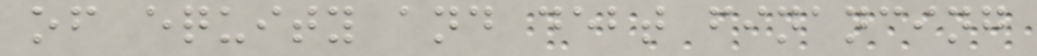of equity and debt financing
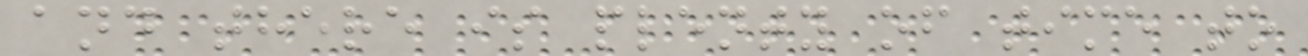and there is plenty of time to
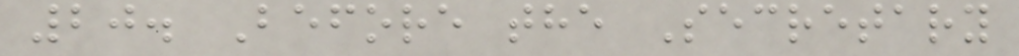20. Before the Secretary
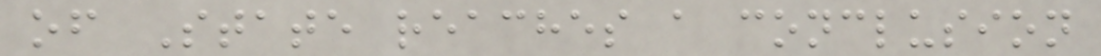of State reaches a conclusion
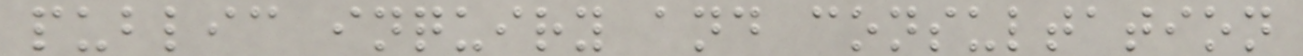public inquiry and consultation
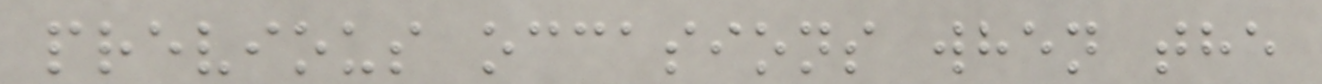previous occasions when the
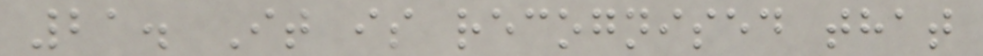21. It is recognised that
